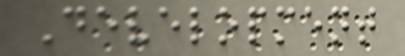Development
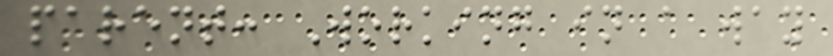parent: Working in a way
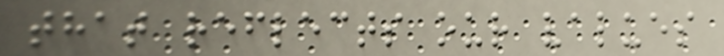that reflects our values
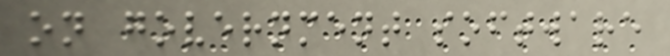on government software
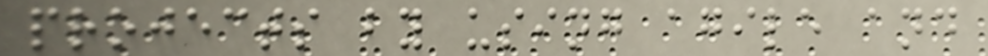projects by using agile and
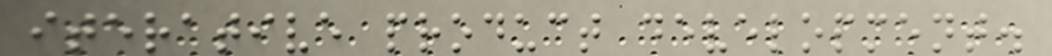iterative product development.
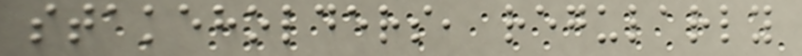stakeholders, regularly
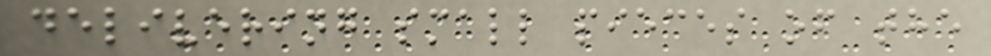delivering small pieces of the
